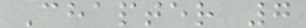Chapter 7
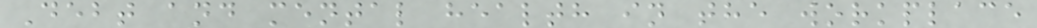Debt and mental health in the workplace
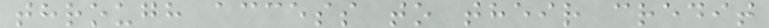through access to their credit
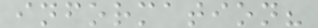information?
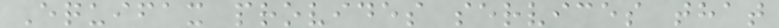Equifax provides services that
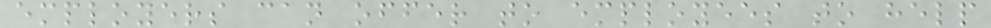employers can offer to employees to help
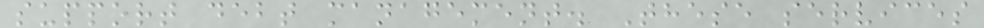support debt management. These services
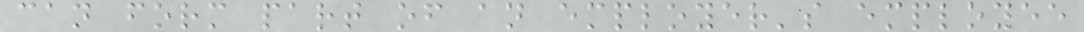can form part of an employer's employee
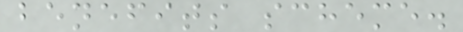benefits scheme.
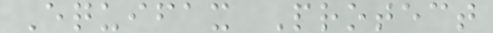Equifax Protect
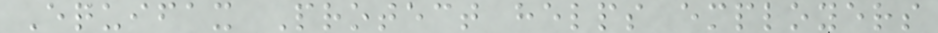Equifax Protect helps employers
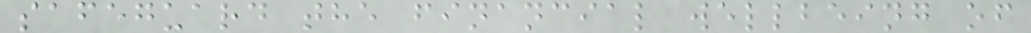safeguard the financial wellbeing of
